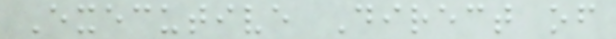Executive Direct of
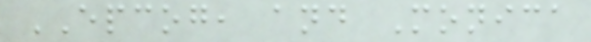EPCOG, and Monica
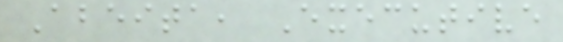Abeita, Executive
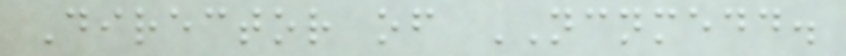Director of NCNMEDD.
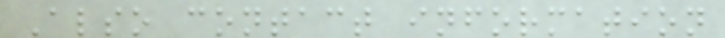Also contact information
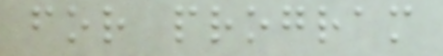for program
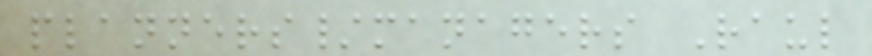planners/managers Raul
